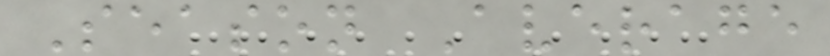Season Average
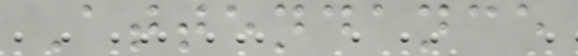Attendance
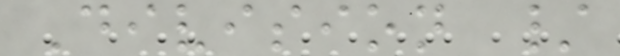Division /
